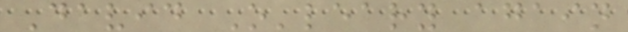David O'leary again
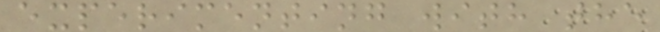experimenting with the
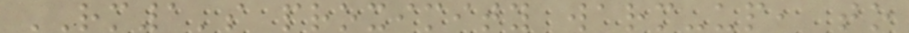RM1's proximity warm-up, to
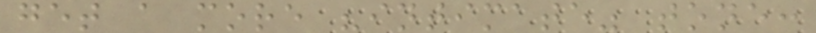get a more "intimate" tone:
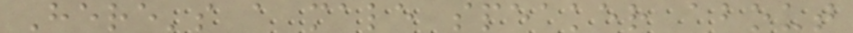Here's a male speaker about
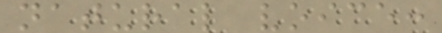natural voice:
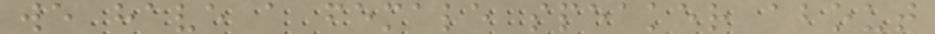we have a female speaker about
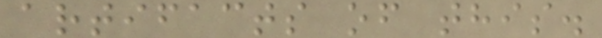artifacts of this.
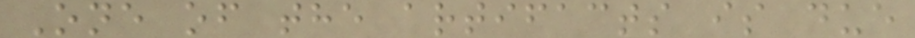One of the artifacts is due
